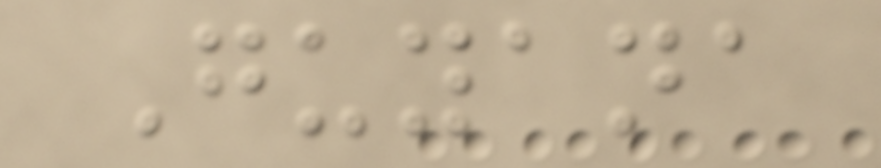Guyana
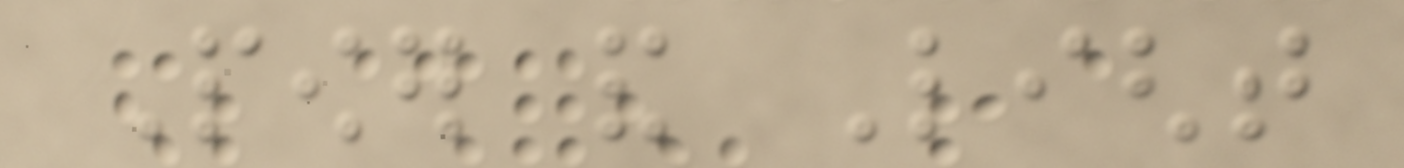Power and Light
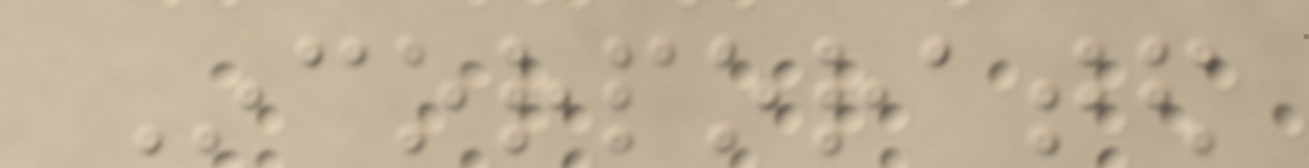Incorporated
